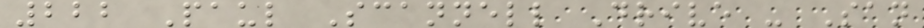222 Paul Scannell Drive - San
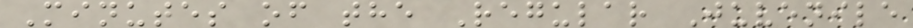Minutes of the Regular Juvenile
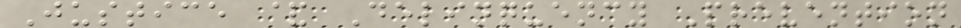Justice & Delinquency Prevention
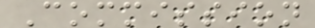Commission
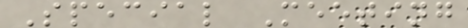Special Meeting
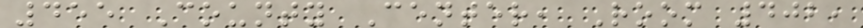455 County Center, Room 402,
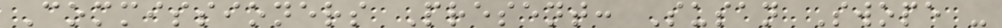Commissioners Present: Susan Swope -
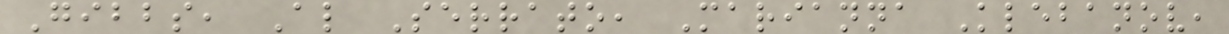Gibbs, Al Serrato, Marianna Klebanov,
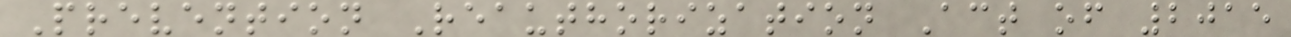Prevention Reauthorization Act of 2015
